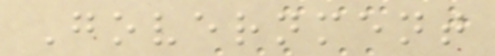Government
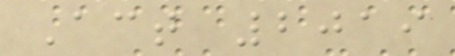Act 2019
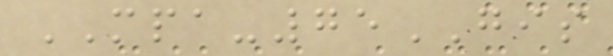MPA-75GIS
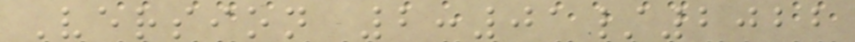Version 2:01/2022
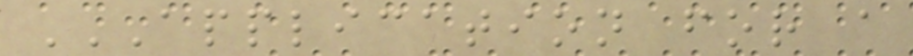APPLICATION FOR A
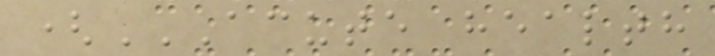(ACUTE HEALTH
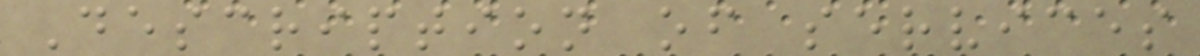Description of services
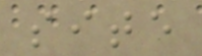site
